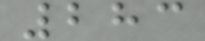283
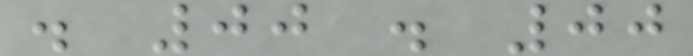. 00 . 00
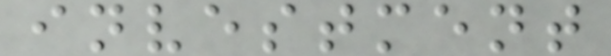investment
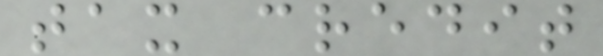tax credit
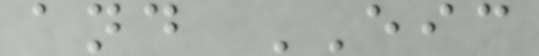and EIC
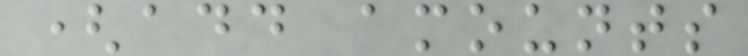(add amounts
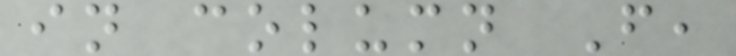in column F,
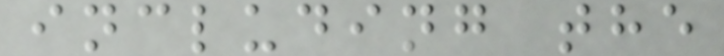including the
